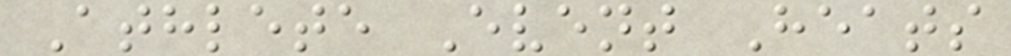Athlete Event Heats
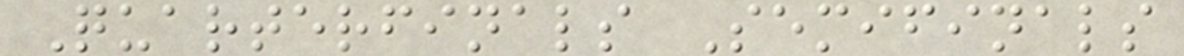Quarterfinals Semifinals
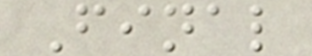Final
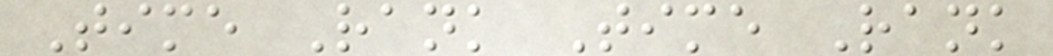Time Rank Time Rank
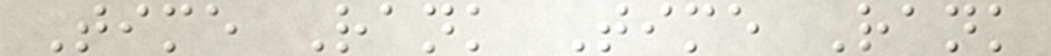Time Rank Time Rank
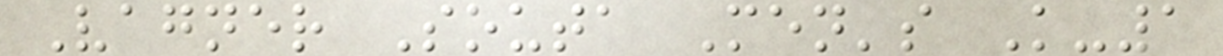Vagner Souta Men's K-1
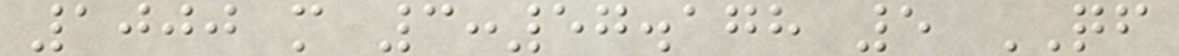1000 m 3:57.178 5 QF
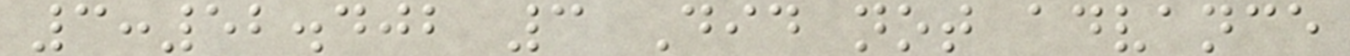3:52.402 3 Did not advance
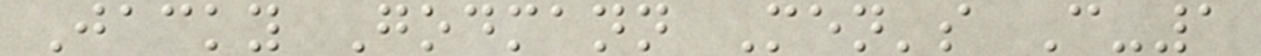Jacky Godmann Men's C-1
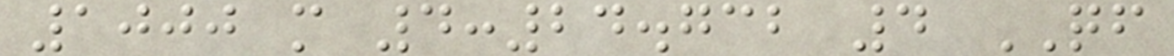1000 m 4:24.732 4 QF
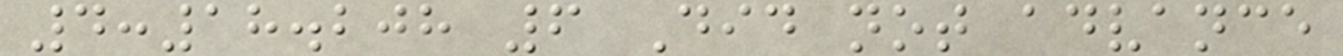4:18.208 6 Did not advance
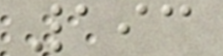193
